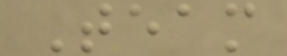Team
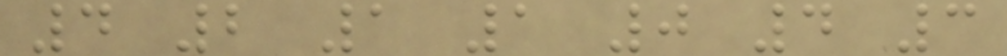4 2 1 1 0 4 3
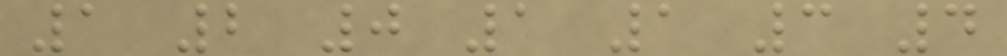1 2 0 1 1 3 4
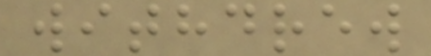withdrew
